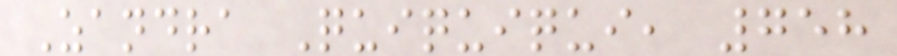Zandra Quiquiqui, 758
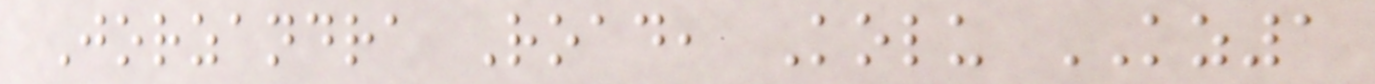Jorzandra Road, Kolu KZ1
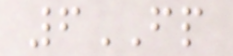6FP
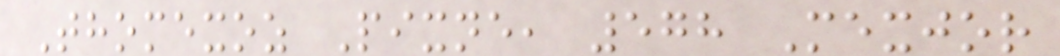Thomexoz Pixne, 578 Mexjor
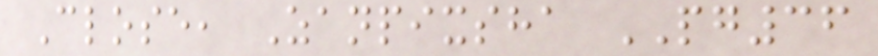Close, Zanpixsha PG36
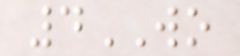4WO
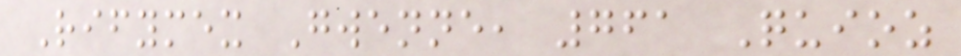Rifymex Gwenne, 761 Quioz
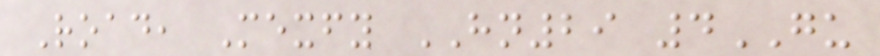Road, Mexfy HN29 4GU
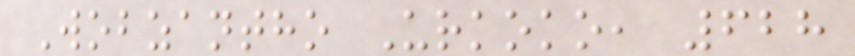Wobzantho Urkoko, 628
